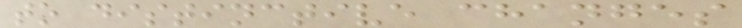to distinctive changes
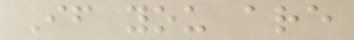If you are
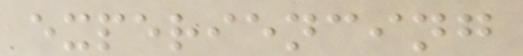experiencing
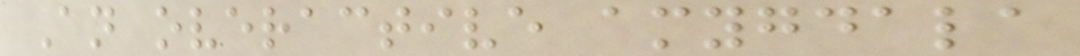An overactive amygdala
